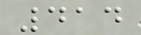414
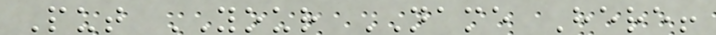Put YOUR NAME Here!
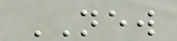NEW
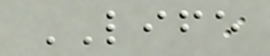LIFE
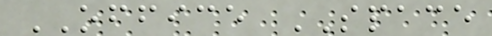OFFICE SPACE
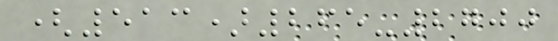(513)265-2700
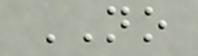NO
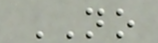NO
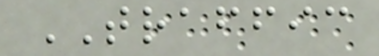TRAFFIC
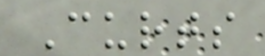Curts
